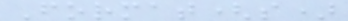Format(s)
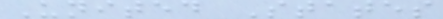United States
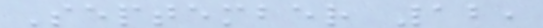September 12,
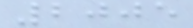2005
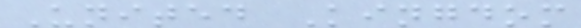United Kingdom
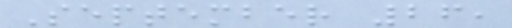September 26,
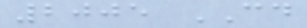2005 CD
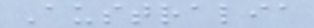Australia
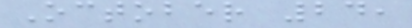October 24,
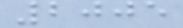2005
